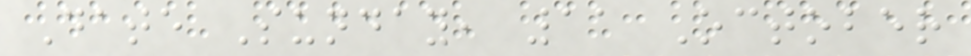Date Sunday, 11 October
